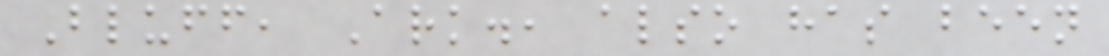Bluff, Ark., also has been
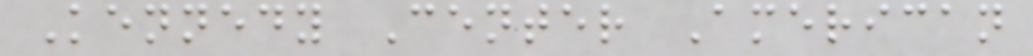Kennedy Center American
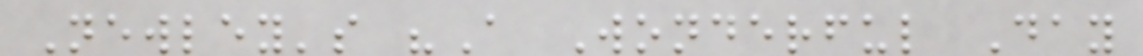Newley's "A Wonderful Day
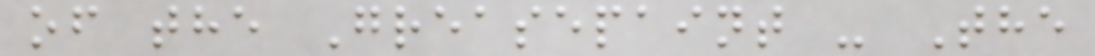of the Greasepaint - The
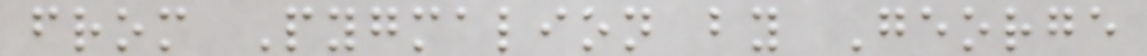from Pygmalion by George
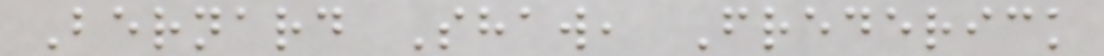Bernard Shaw, Frederick
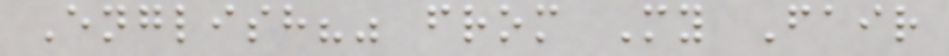English?" from My Fair
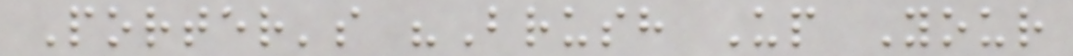Porter's "Brush Up Your
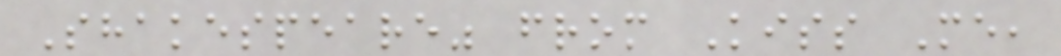Shakespeare" from Kiss Me,
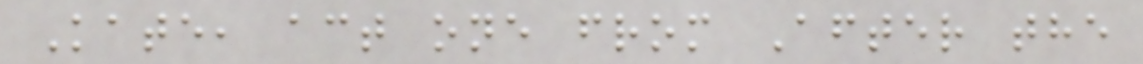Kate, act one from After the
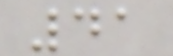41
